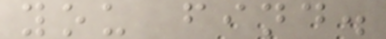you find.
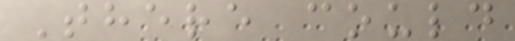There could
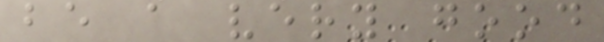be a very good
